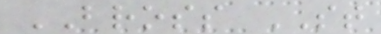BROSS ST
